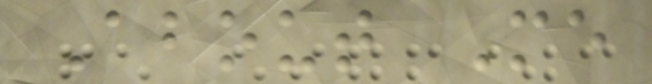About Me
